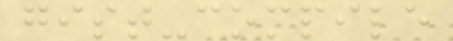gist-compile
